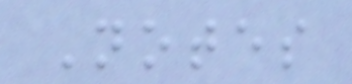Notes
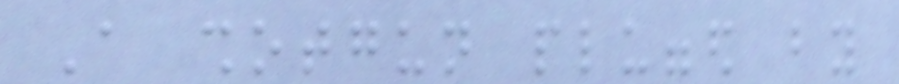A shotgun plugged by
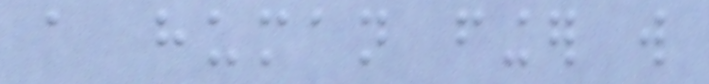a human finger will
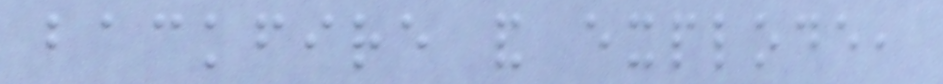backfire and explode,
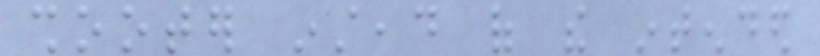shooter instead of the intended
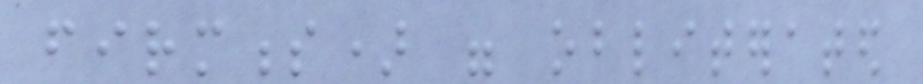firmness) were obliterated
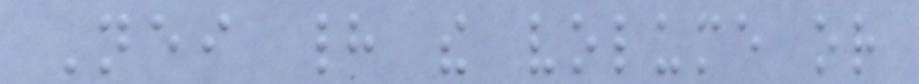Neither had the volume or
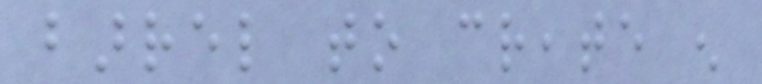barrel to create enough
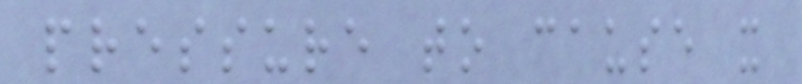pressure to cause it
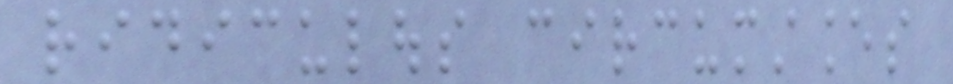ridiculous circumstances
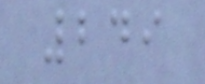249
